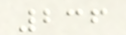236
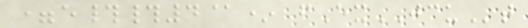=e##4@* fExJCUt
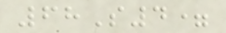68S4=
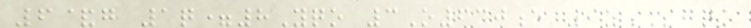6&g 1q=8Yqo 3O630e 9zSGQK
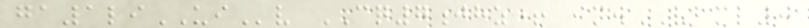ga1liUIv CQ7jhz+ imwVBML0
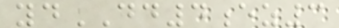ydDD4ez3
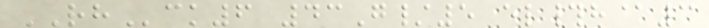RHck6 43G/5 el#h@3
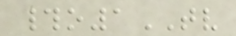#o1TV
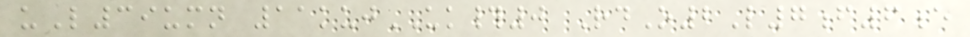uL39umn 11kujUK#0 RdO2L7f6e
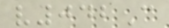v042C
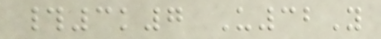#3k7 U32Y
